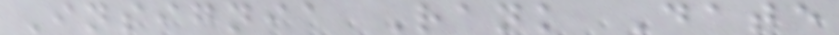Insignia Rank Date
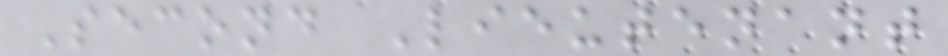Second Lieutenant
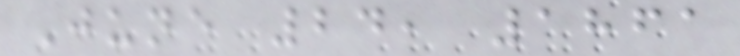June 24, 1861
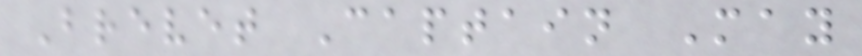Brevet Captain May
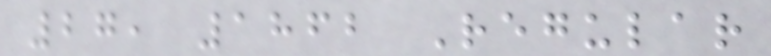27, 1862 Regular
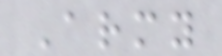Army
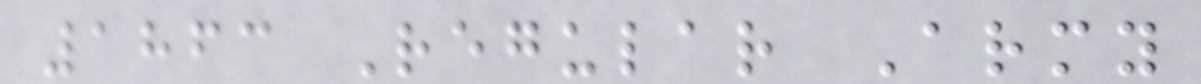1863 Regular Army
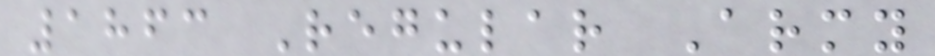1863 Regular Army
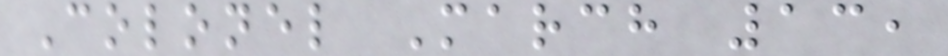Colonel March 13,
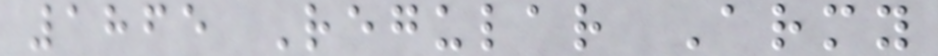1865 Regular Army
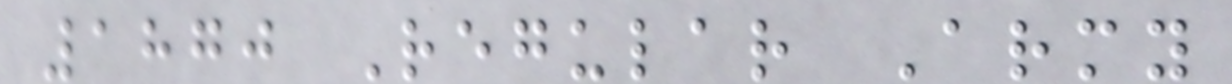1870 Regular Army
